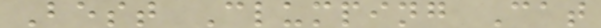Best Clumping Cat
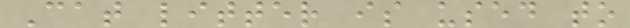Cat litter is used to
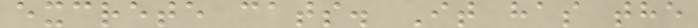excrete cats. It has the
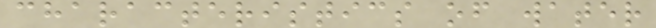characteristics of water
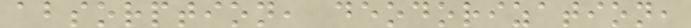absorption, deodorization,
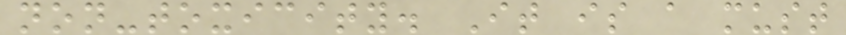non-toxicity. It is a must
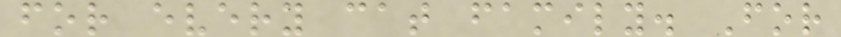for every cat family. For
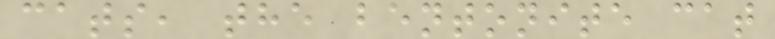cats, the bentonite cat
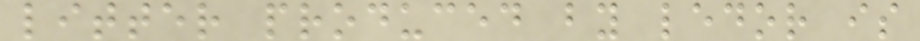litter produced by ledor is
